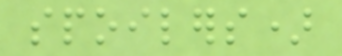spoilers)
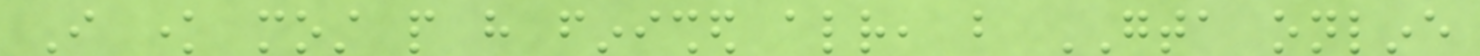I know most people have finished already, but GTA online
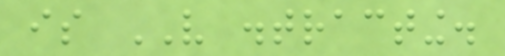is VERY distracting.
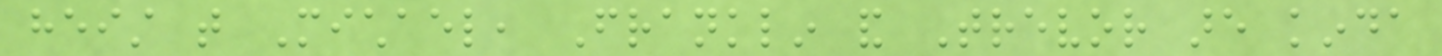heist that Michael, Franklin and Trevor are kinda
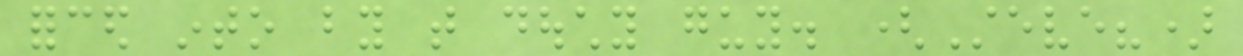forced into by that douchy guy. (Steve?)
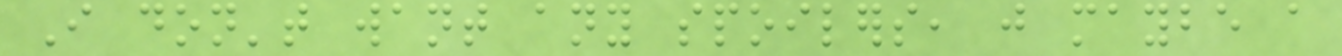I don't want any spoilers, just maybe a
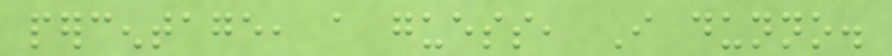percentage, a guess, I dunno.
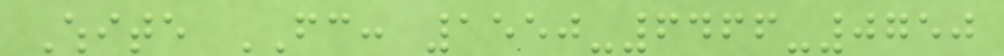White FC: 1550-6466-0750
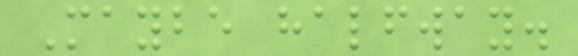Maybe halfway.
